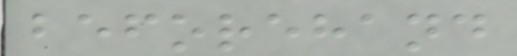beforehand
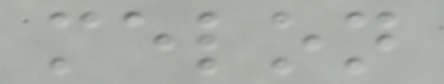melon
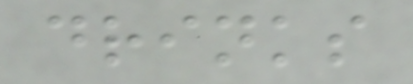drinks
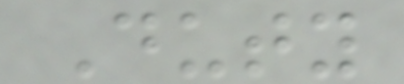Duty
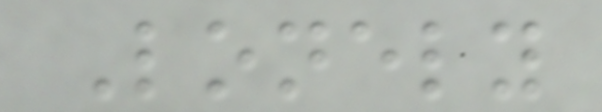Lonely
